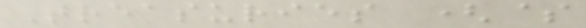Treasuries ($
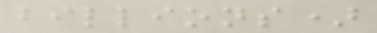billions)
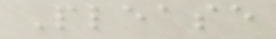Please
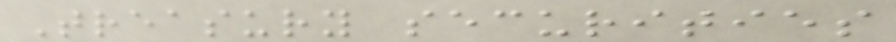Treasury securities
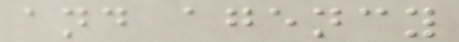and agency
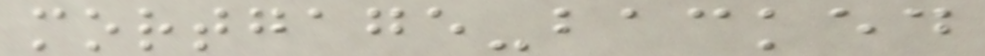mortgage-backed
